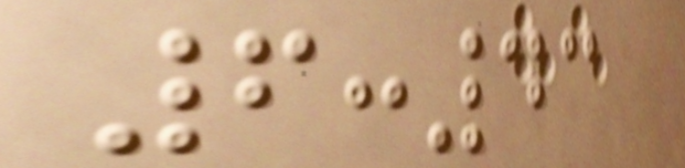6:43
